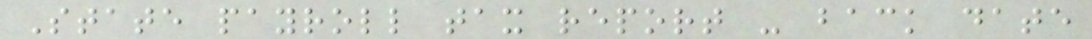State payroll tax report - back date
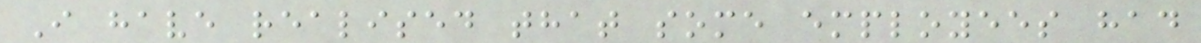I have realised that some employees had
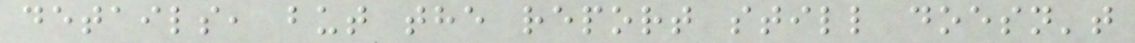details, but the report still doesn't
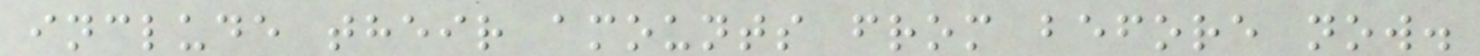include their amounts from before now.
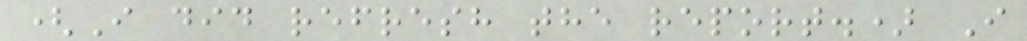(I did refresh the report.) I
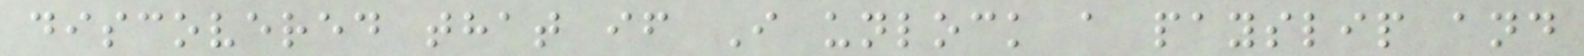discovered that if I unlock a payslip and
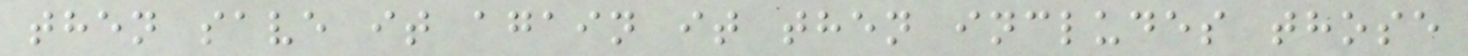then save it again it then includes those
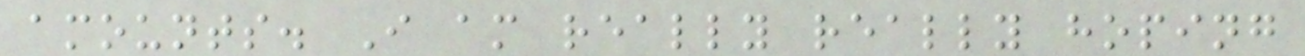amounts. I am really really hoping
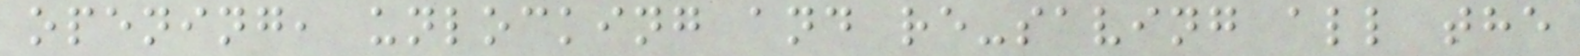opening, unlocking and re-saving all the
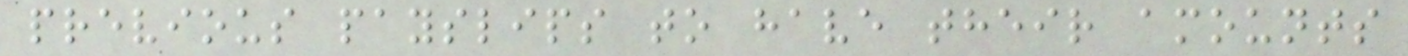previous payslips to have their amounts
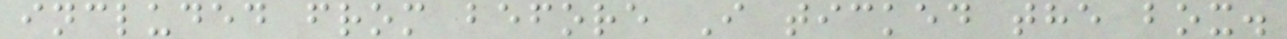included from before I ticked the box.
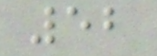52
